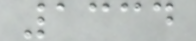1334
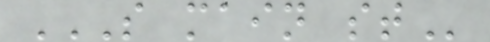S MAIN ST
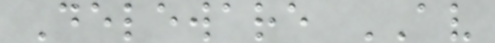Deleware AV
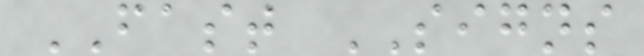FAST SIGNS
